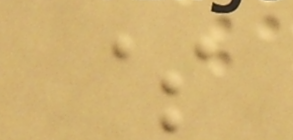$
